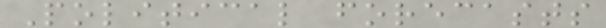Political forecasts
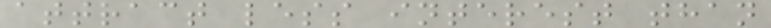attract less interest than
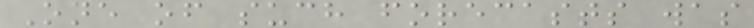One of such forecasts was
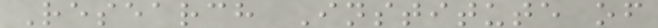Research Institute of
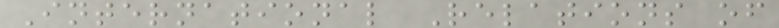International Relations of
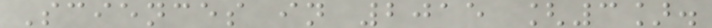Sciences in 2015 [3].
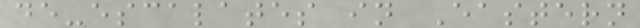de-escalates in Eastern
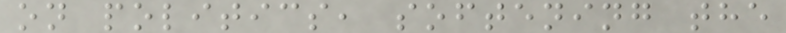on politics, softening the
